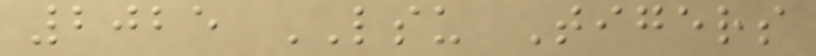2025 LSU Tigers
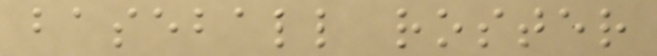baseball roster
